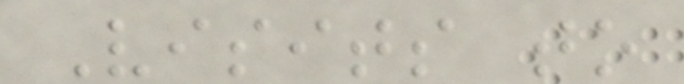Visits to
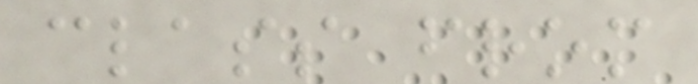class from
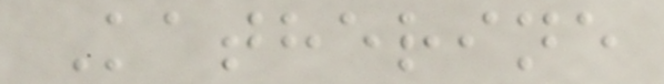Katherine
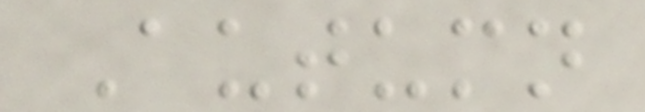Autumn
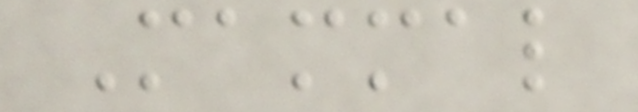Mammal
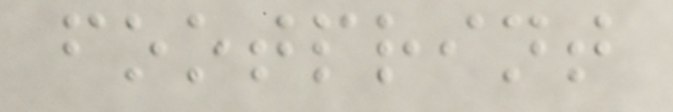footprint
